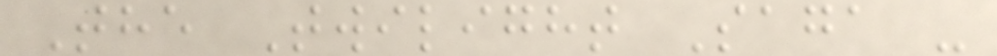The Twilight Saga -
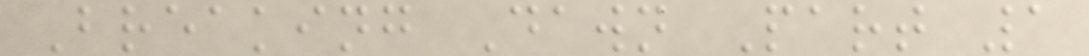Breaking Dawn Part 1
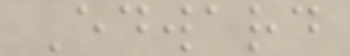Edward
